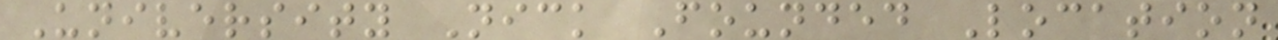University Nick Founded Location
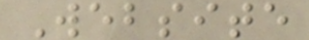Website
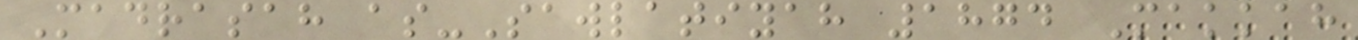Madrasah as-Sawlatiyah 1874 Makkah
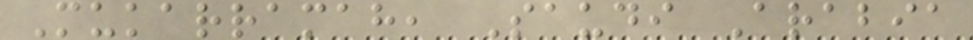Mukarramah, Saudi Arabia
